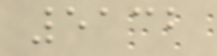5132
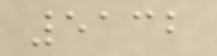5132
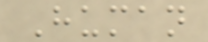Human
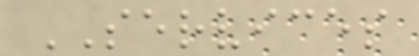SERVICES
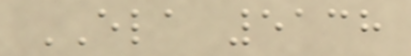ELA 5138
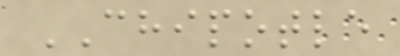CHIPOTLE
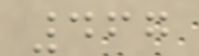467
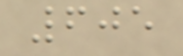605
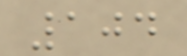104
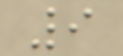9
